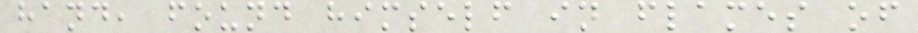hand, found himself in flames of
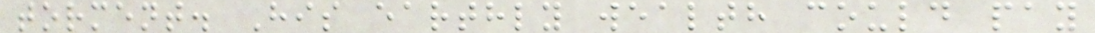torment. His earthly wealth could pay
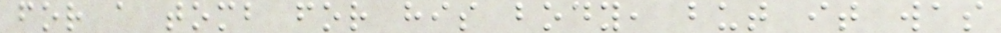for a tomb for his body, but it was
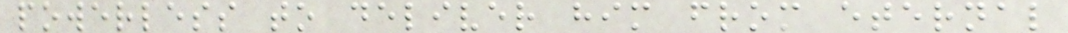powerless to deliver him from eternal
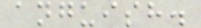anguish.
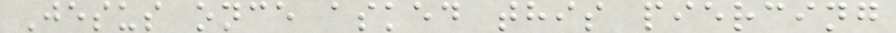Jesus once asked this piercing
